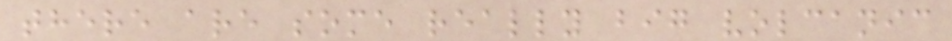there are some really big volcanic
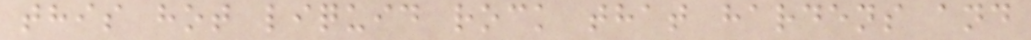this hot liquid rock that hardens and
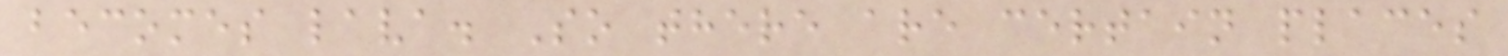becomes lava. So there are certain places
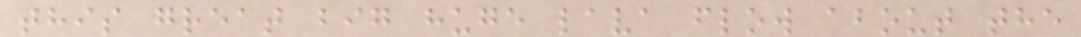this great big huge lava flow about the
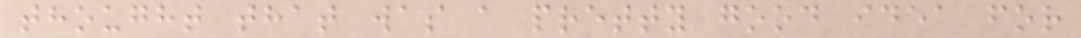thought that was a pretty good idea for
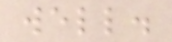well.
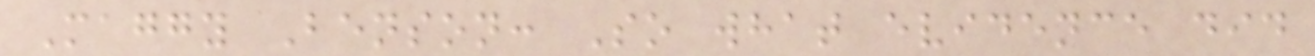Maggy Benson: So what evidence did
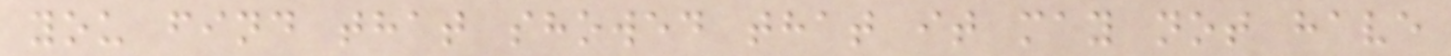you find that showed that it may not have
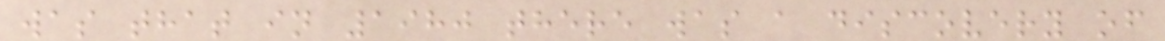was that in 1980 there was a discovery of
